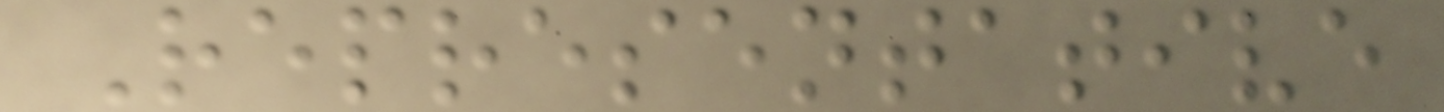Representative
